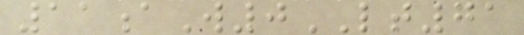11aW0LT71
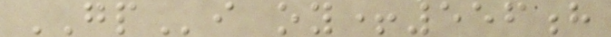GPi oy+556h
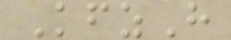KfzH
